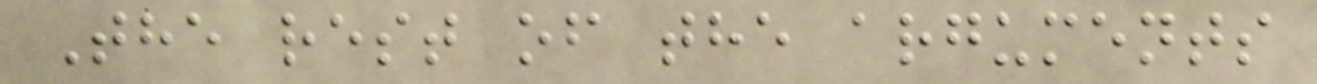The rest of the arguments
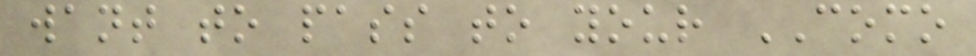want to pass to your COMO
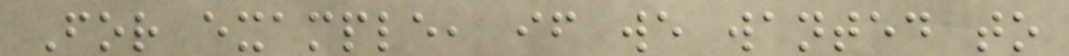For example, if we wanted to
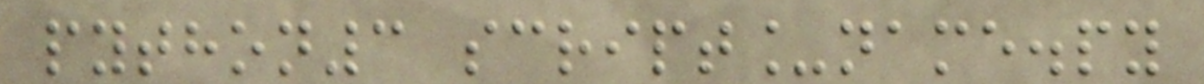python3 script_name.py
